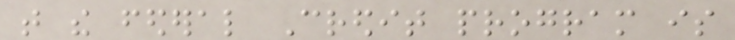that the federal Credit program is
